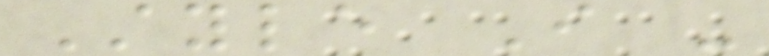Style I -
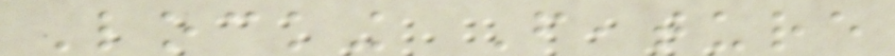Locking Feature
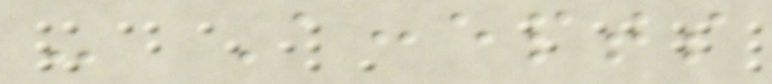- Accepts
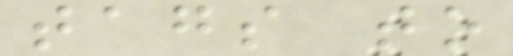tags to
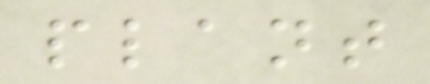plant
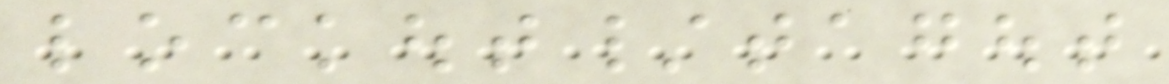lockout/tagout
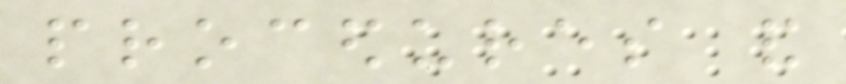procedures and
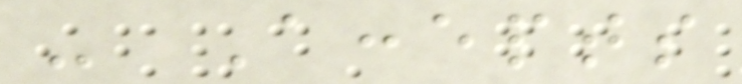- Accepts
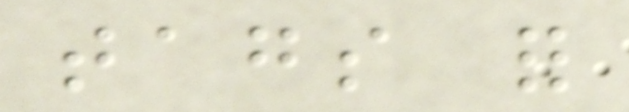tags for
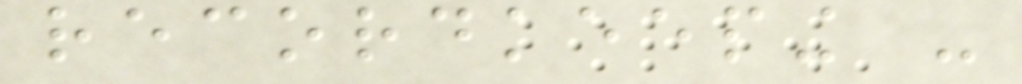recordkeeping -
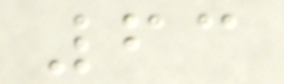63
